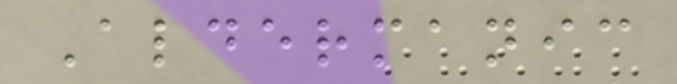Aldermanic
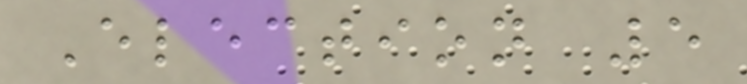Election 5
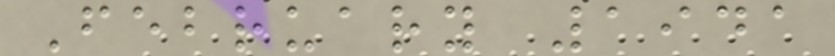February 1941
